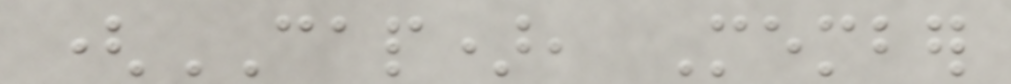(CAP), Member
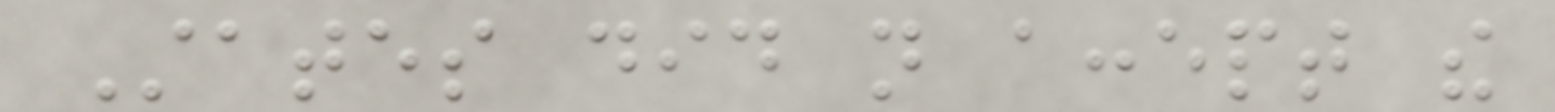States did not accept the
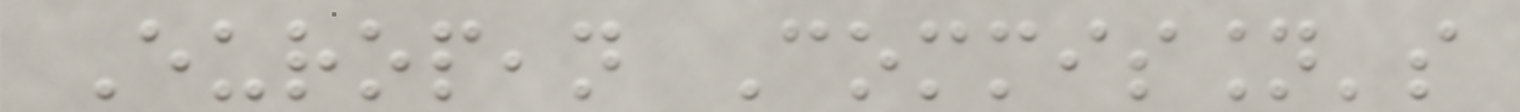European Commission's
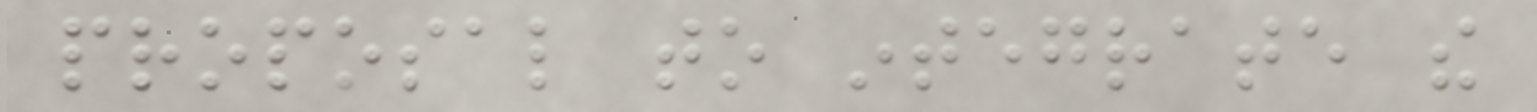proposal to integrate the
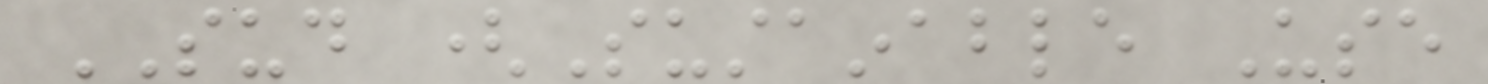SUD (Sustainable Use
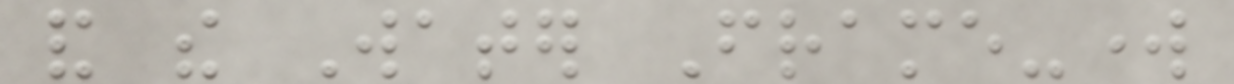and the Water Frame-work
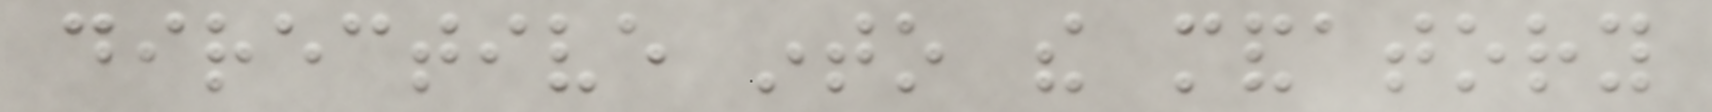directive into the mandatory
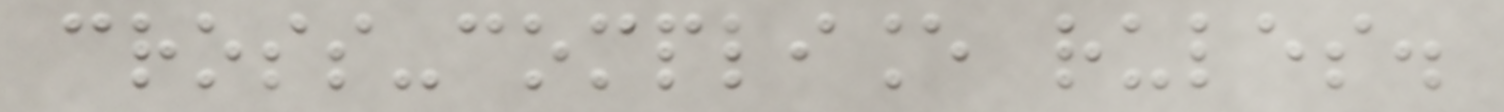cross-compliance rules.
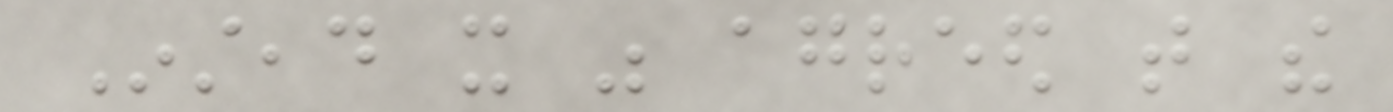Instead it was agreed that the
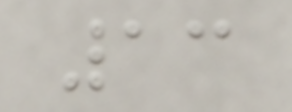13
